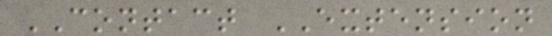CONTACT EXTENSION
